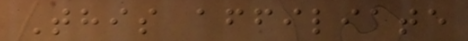This affiliate
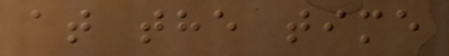at the time
